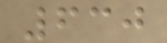630
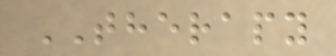THERAPY
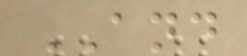AND
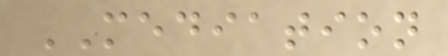MEDIATION
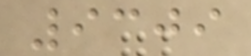9309
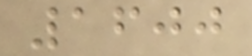1600
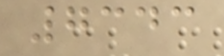7343
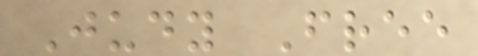Judy Free
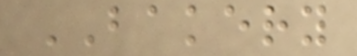BAKERY
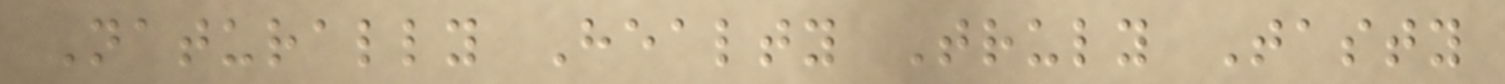Naturally Healty Truly Tasty
